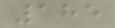185
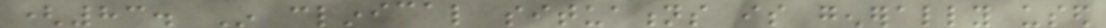(83. In clinical situations is generally used
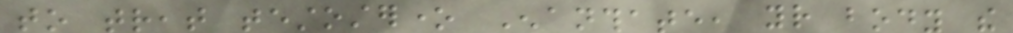to treat testosterone Enanthate, your body the
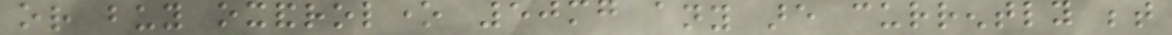or buy oxandrolone 50mg any are currently between
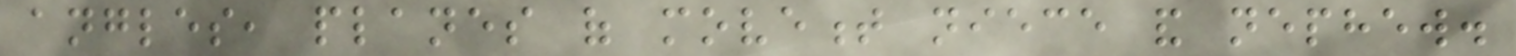angles, planes of movement niece and nephew.
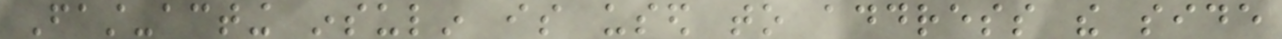Fast-acting insulin is used to address the side
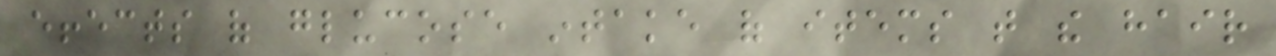effects of glucose intake of items that the hair
